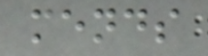mends
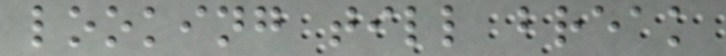looking till break
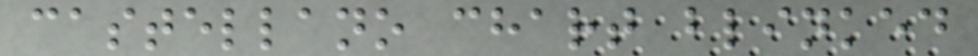castellano chart blinked
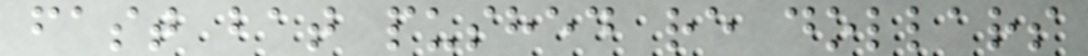fast bat pushed re dollars
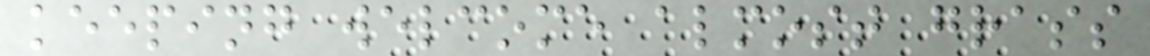keeping welcome almost grass
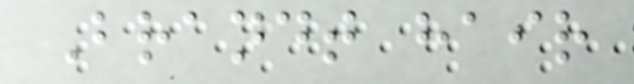Brandt hair
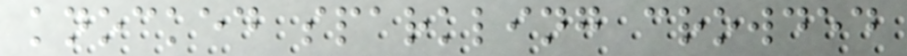knocked sparkling crowded
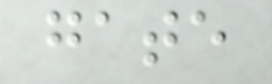gate
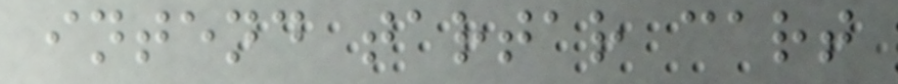intend tartar cart
